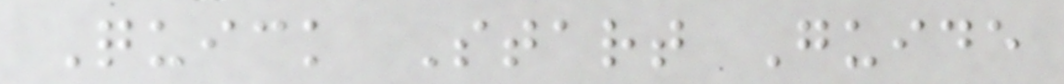Quick Start Guide
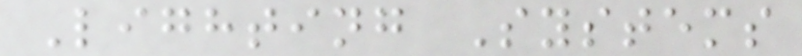Lighting Systems
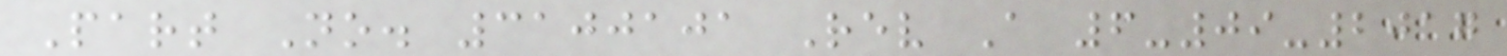Part No. 3100101 Rev A 6-09-2017
